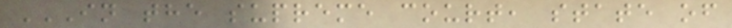IN THE SUPREME COURT, STATE OF
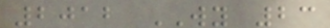2012 WY 23
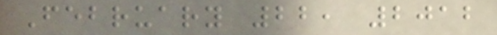February 22, 2012
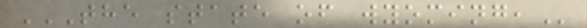THE STATE OF WYOMING,
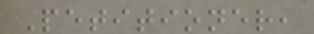Petitioner,
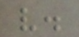v.
